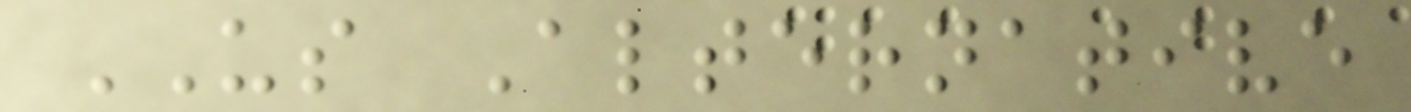US Alternative
